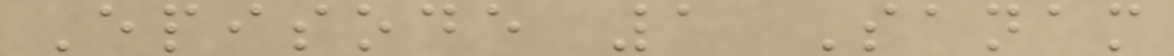Episode 1 Sanam
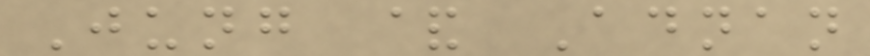Jung & Adnan
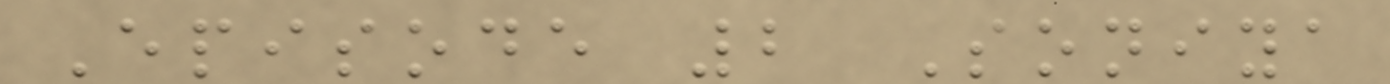Episode 2 Soniya
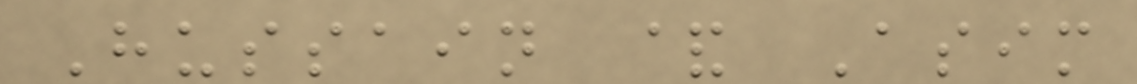Hussain & Asim
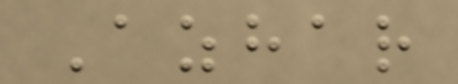Azhar
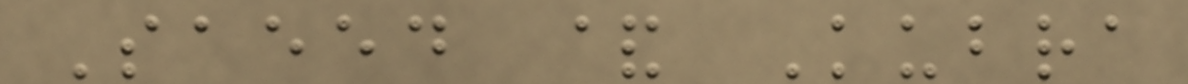Saeed & Kubra
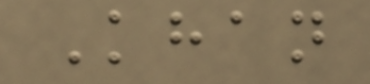Khan
